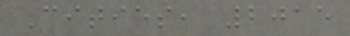Cities, 2015
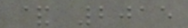& 2015
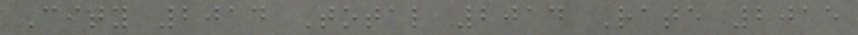City 2014 Total 2014 Rate 2015
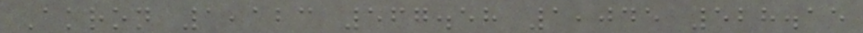Akron 1,123 567.58 1,045 528.15
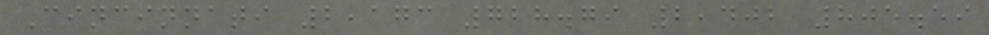Cincinnati 2,173 728.79 2,402 805.59
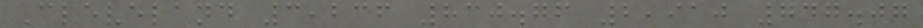Cleveland 3,236 830.76 2,910 747.07
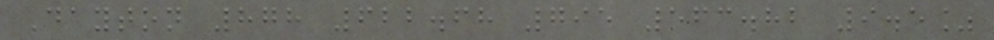Dayton 878 622.68 795 563.82 9.5%
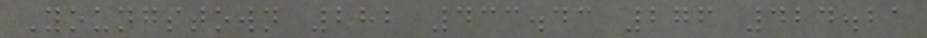Youngstown 282 433.43 276 424.21
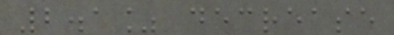2.1% decrease
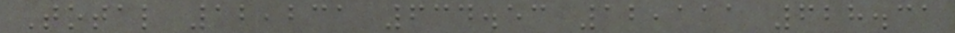Total 12,231 634.53 12,111 628.31
